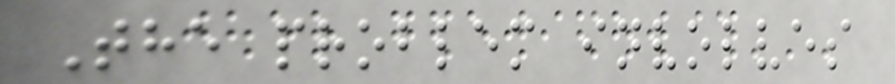The problem involves
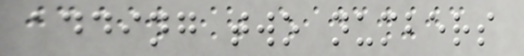adding two numbers
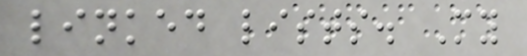linked lists. My
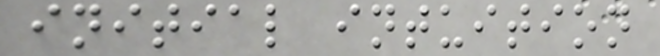initial intuition
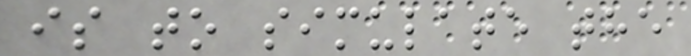is to simulate the
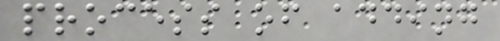process of adding
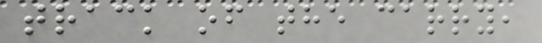track of the carry,
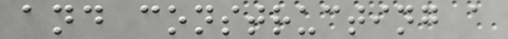and constructing a
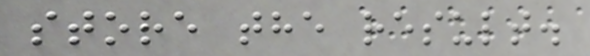store the result.
